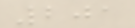201
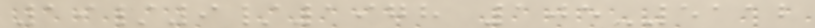19/9/1978 105-5112
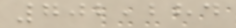702,284
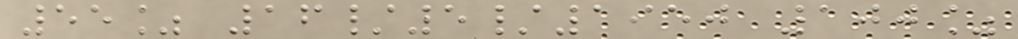55% 16/5/1950 100%
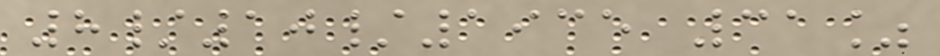8/10/1935 31%
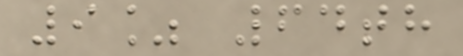9% 64th
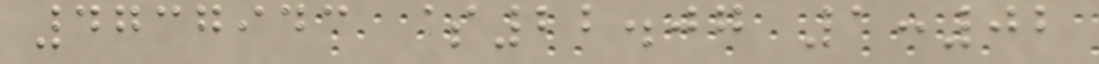4737943 $22.07 1:02
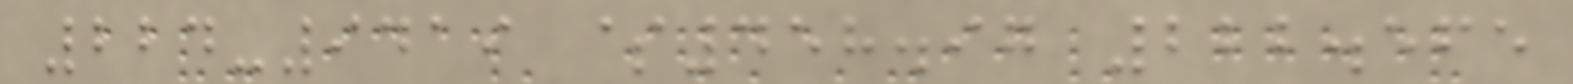224-9419 $458.97 222.565
